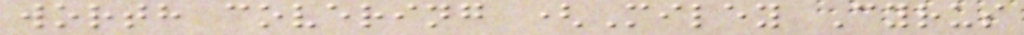worth covering (Miley Cyrus
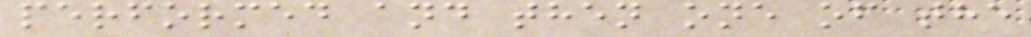performed and then one of the
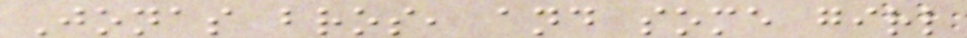Jonas bros, and some girl
